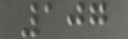107
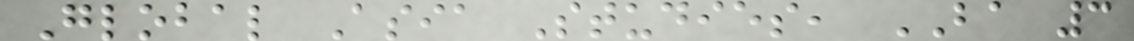Global Asia Studies, BA 3
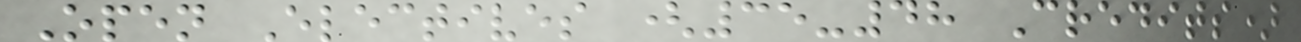Open Electives (35-48 Credits)
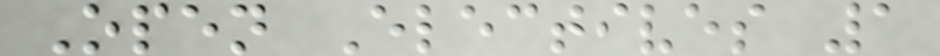Open Electives 1
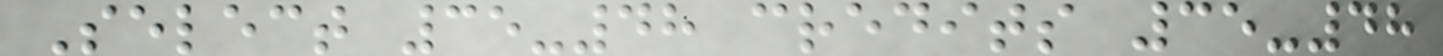Select 35-48 credits 35-48
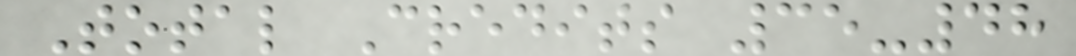Total Credits 35-48
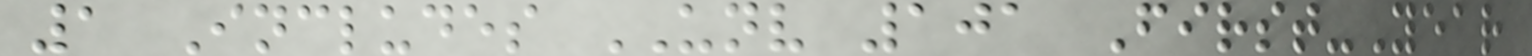1 Includes UNV 101 First-Year
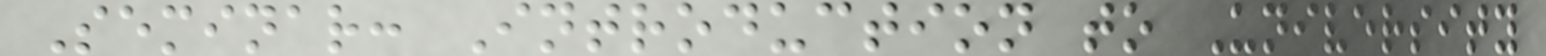Seminar: Introduction to University
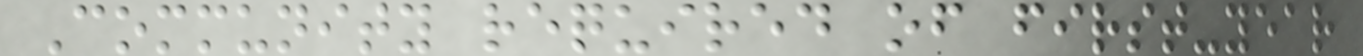Community required of first-year
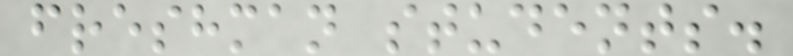freshman students.
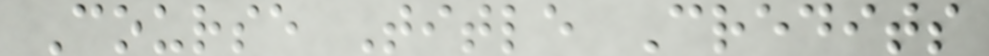Course Title Credits
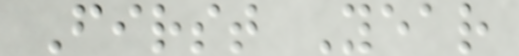First Year
